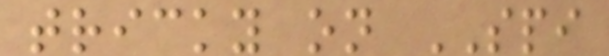tricky on SPI
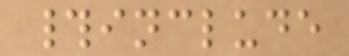#include
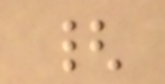{
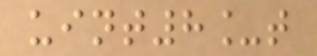uint8_t
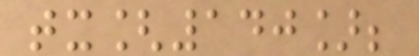tx[140];
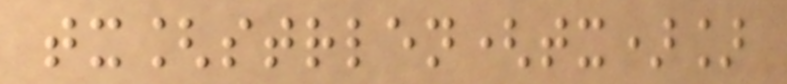tx[strlen(tx)]
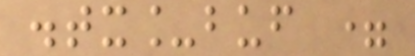.tx_buf =
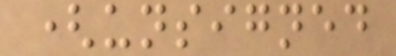(unsigned
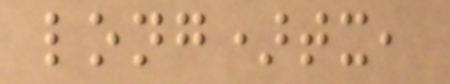long)tx,
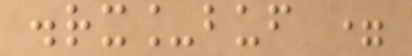.rx_buf =
